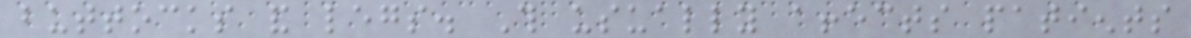buttocks and legs. This usually affects patients
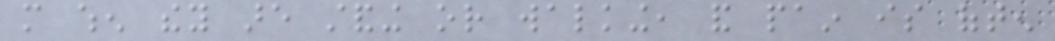more when they are standing or walking, and pain is often
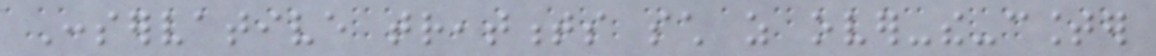Conservative treatments such as over-the-counter
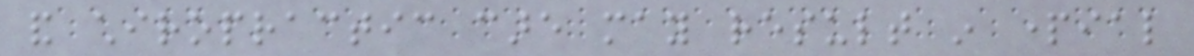and chiropractic care may result in partial
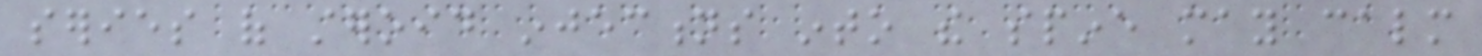series of steroid injections into the spine may calm
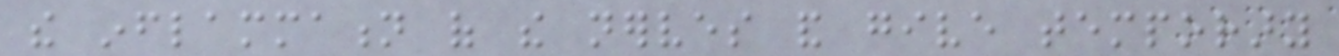the inflammation of the nerves and give temporary
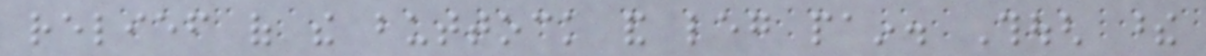relief of the buttock and leg pain. Though these
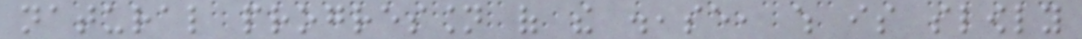natural progression of the disease, which is slowly
